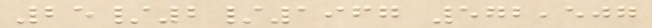25/2/1967 572,507
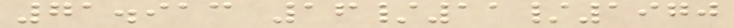71.913 16/11/1970
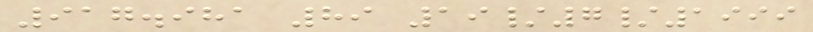917.981 89 19/7/1999
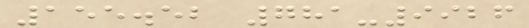155.52 781-9926
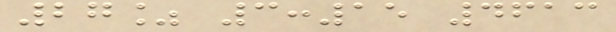27% 3:15 4613
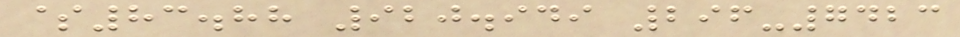$83.88 920.949 296-7423
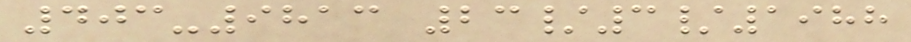403-9813 23/3/1988
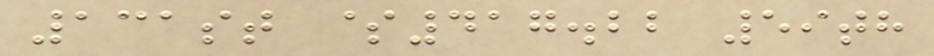131st $417.22 59th
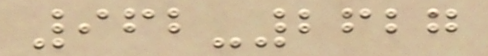962-2627
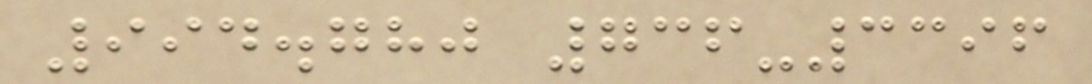994.780 736-3396
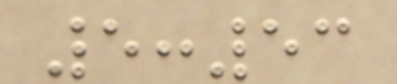5:53
